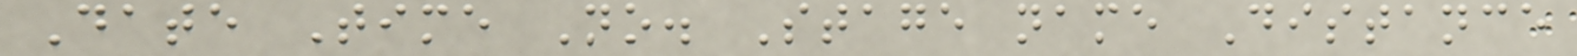Date Time No. Stage name Distance
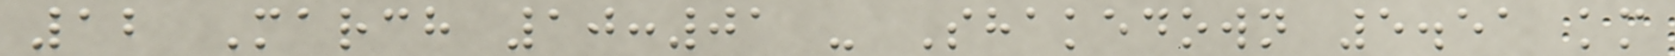12 March 10:01 - Shakedown 5.51 km
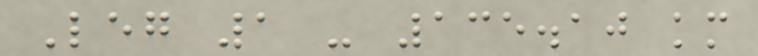Leg 1 - 135.10 km
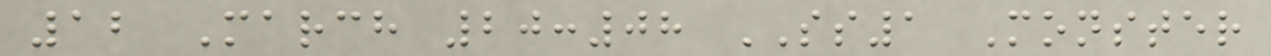12 March 20:08 SS1 Monster
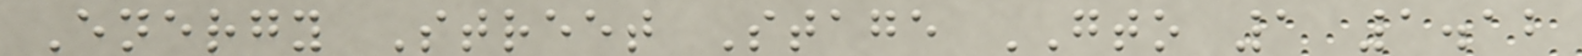Energy Street Stage GTO 1 1.12
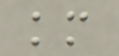km
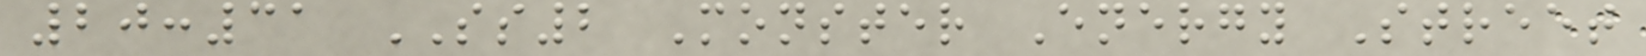20:31 SS2 Monster Energy Street
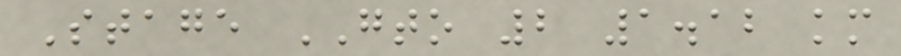Stage GTO 2 1.12 km
